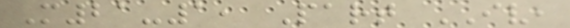M21-1, Part IV,
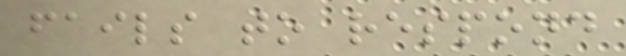fails to respond
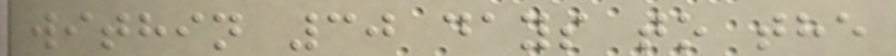within 30 days to the
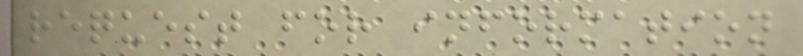request for information
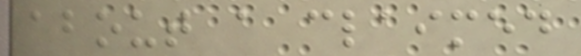about a claimed
